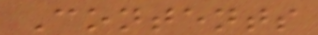Contents
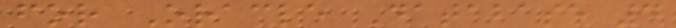for Oracle Database 4
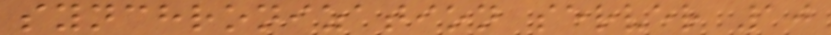synchronization server 10
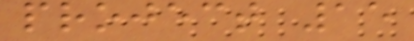project 15
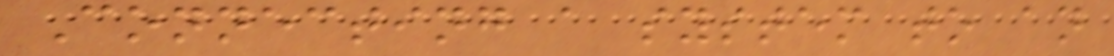Connecting a system to an
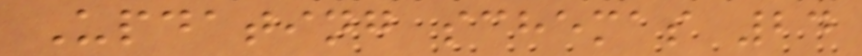Updating schemas 24
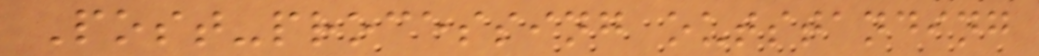Post-processing outstanding
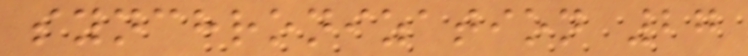synchronization 27
